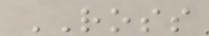ROSS
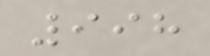998
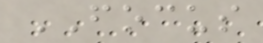FOCUS
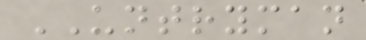UNTRYMAN
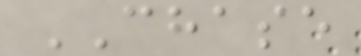CHASE
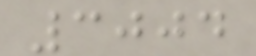3004
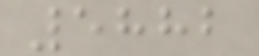5882
